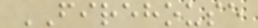FIREHOUSE
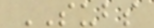SUBS
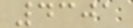4301
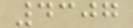4307
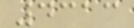4313
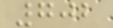702
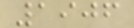1906
